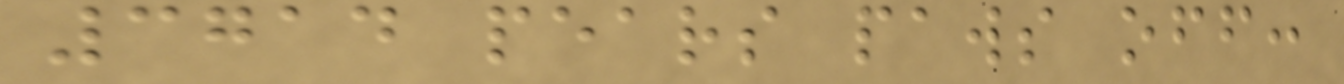3714 pears paws off:
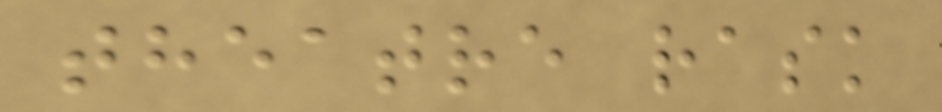theatre rask
